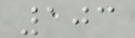103
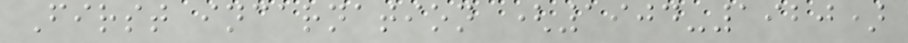First incarnation (1904-1920)
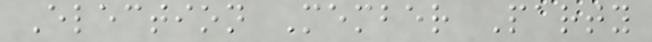Election Member Party
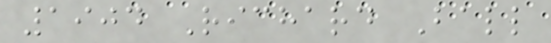1904 Richard Ball
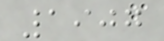1907
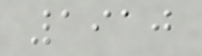1910
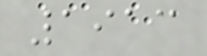1913
